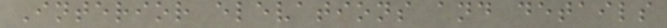Interior elevations and details
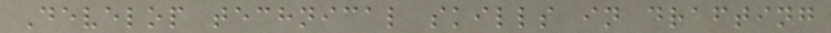Develop technical skills in drafting
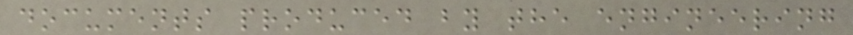documents produced by the engineering
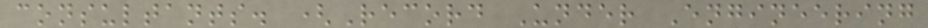consultants. (Record Under Engineering
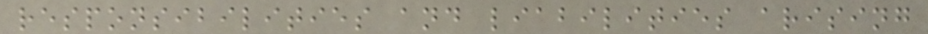responsibilities and liabilities arising
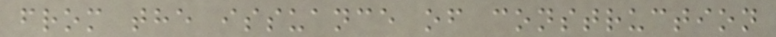from the issuance of construction
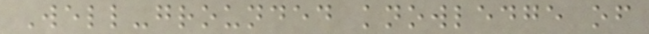Well-grounded knowledge of
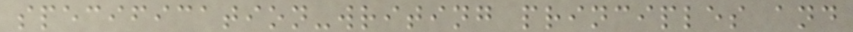specification-writing principles and
